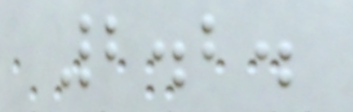2.2.
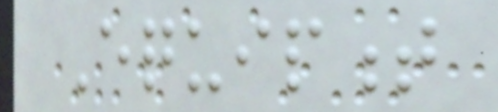Equipment
